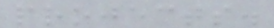projects.
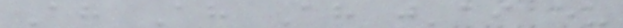Ah Ah Ah j'ai eu
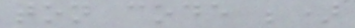ton code ;)
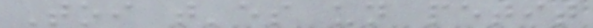Toi t'es un petit
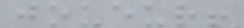joueur!
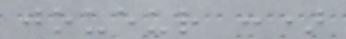joueur :)
